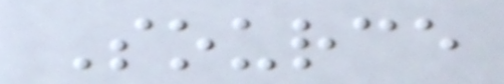Source
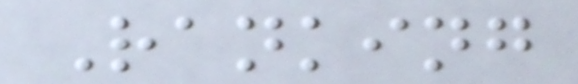Ranking
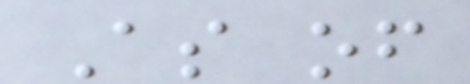As of
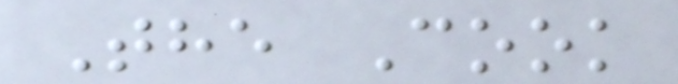The Cook
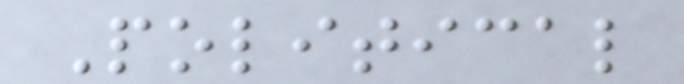Political
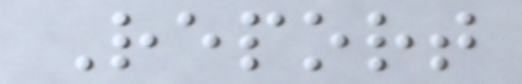Report
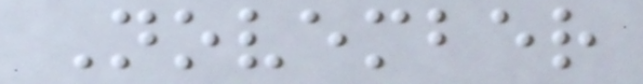November
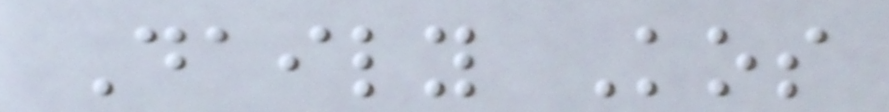Daily Kos
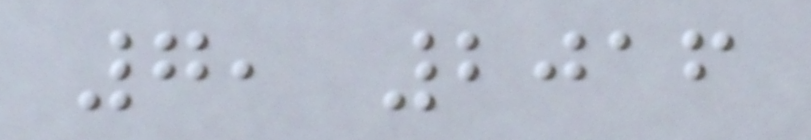7, 2016
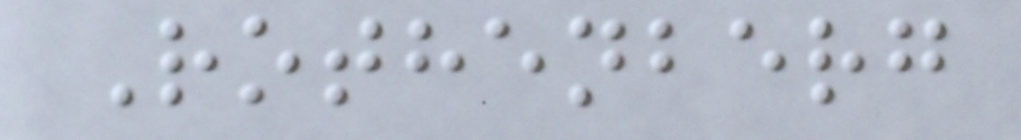Rothenberg
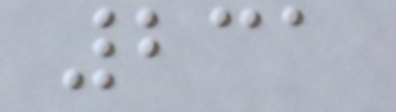231
